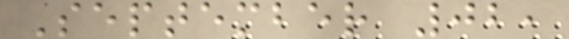September 02,
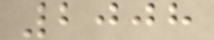2008
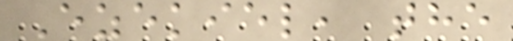Ezekiel, the
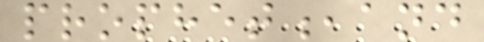prophet,and
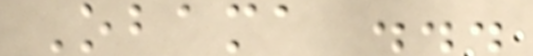Obama ...
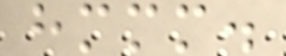hmmm.
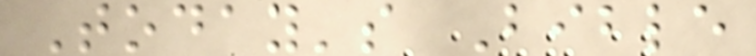Today's Bible
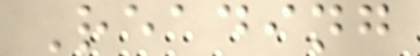Reading
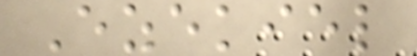Ezekiel
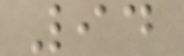94
